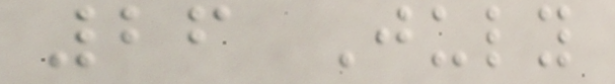26 July
